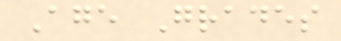Age Grades
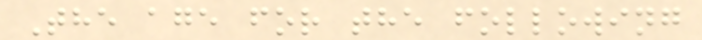The age for the following
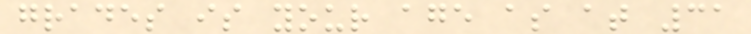grades is your age as at 31
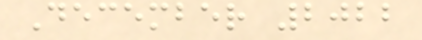December 2022
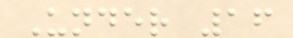Under 16
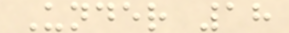Under 18
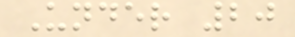Under 20
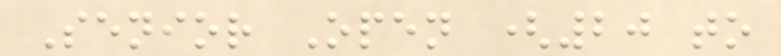Senior Open (20 to
